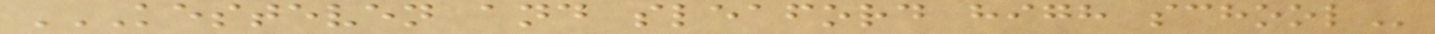KESTEVEN AND SLEAFORD HIGH SCHOOL
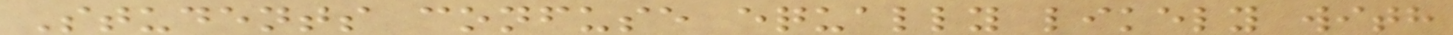Students confuse equally likely with
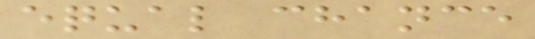equal chance
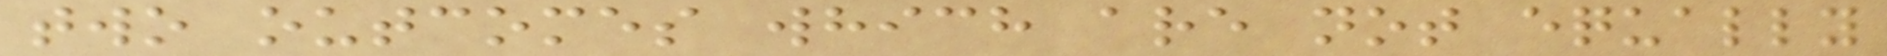two outcomes which are not equally
